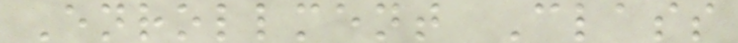Enrollment Class
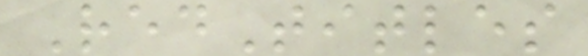RedTitles
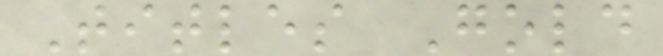Titles Gold
